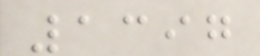1397
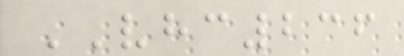VHC236
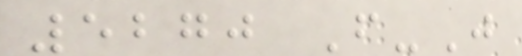5270 F-J
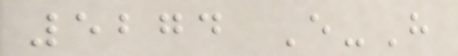5274 E-H
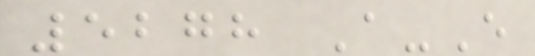5278 A-E
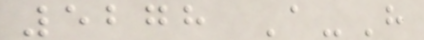5278 A-H
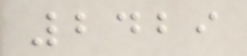2429
